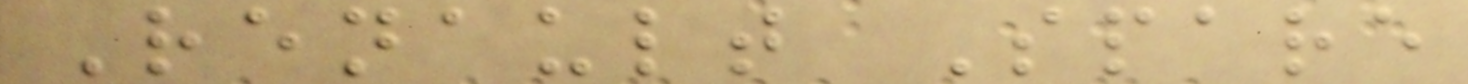Renault Spare
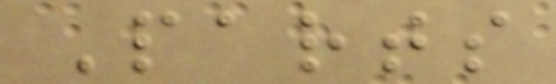Parts
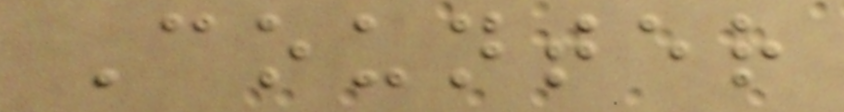Counter
